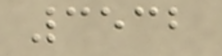3532
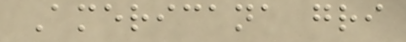Americana gri
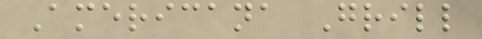Americana Grill
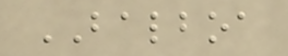BALBOA
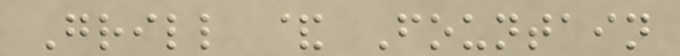Grill & Fountain
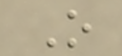O
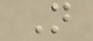N
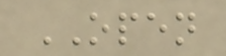OPEN
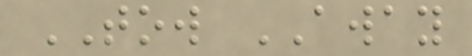TOW AWAY
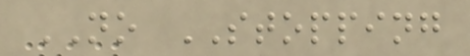NO STOPPING
